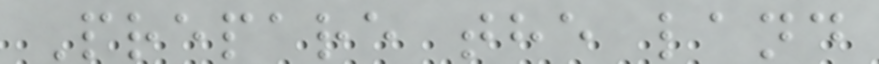Prepare the land
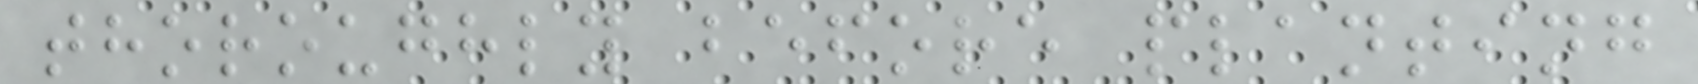thoroughly before planting
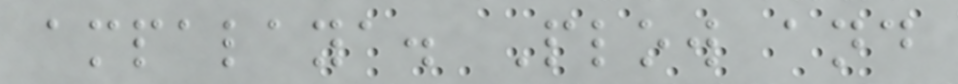ampalaya. Plow and
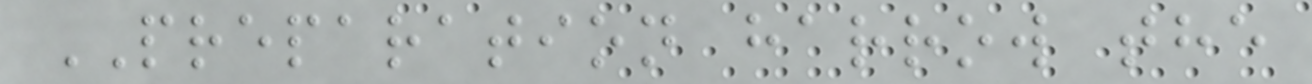PREPARATION harrow the
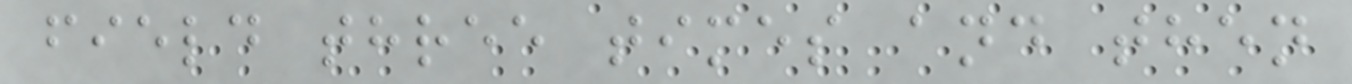field three times and then
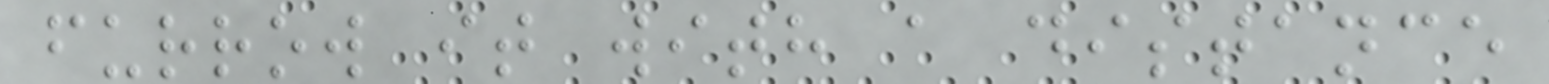furrow it with a distance
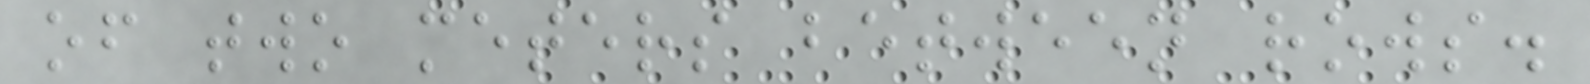of two meters between rows.
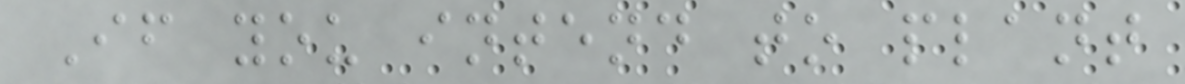If you intend to plant
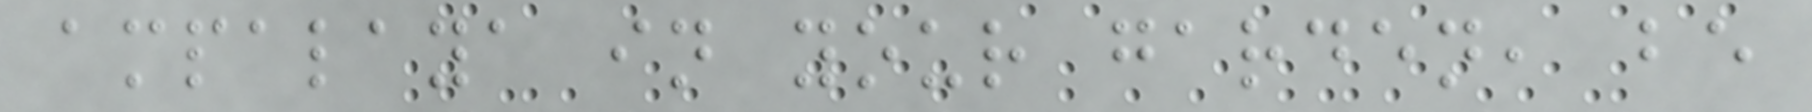ampalaya in your garden, be
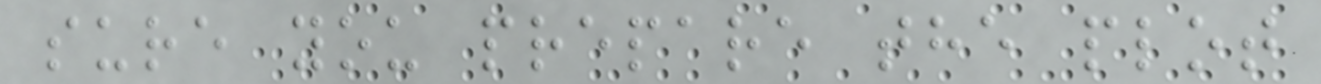sure you prepare the plot
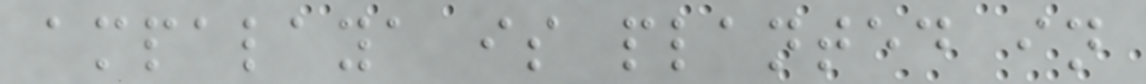ampalaya is planted in
